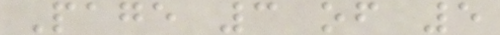Page 3 of 5
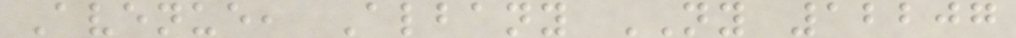Avenue, Albany NY 12207
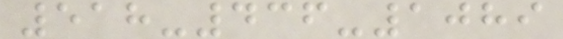518-436-1089
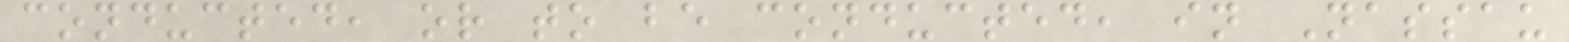conducted, or to be conducted, in Nassau
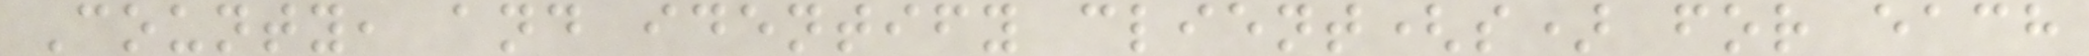County, and identify client(s) for each
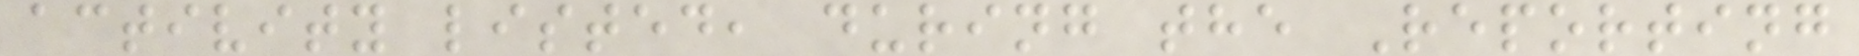activity listed, during the Reporting
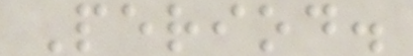Period.
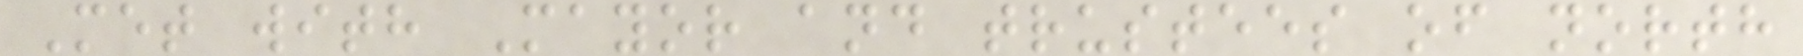Met with Mayor and trustees of north
